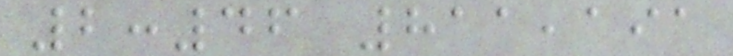2:46 811,191
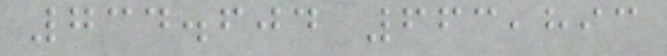734.604 663,893
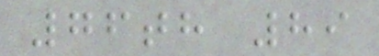76th 89
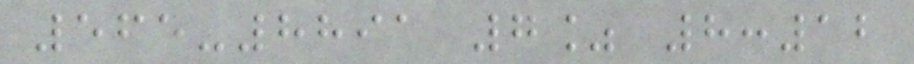565-8891 7% 8:12
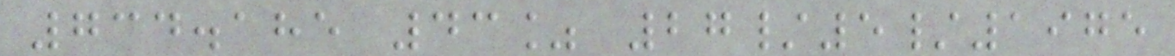734.185 43% 27/5/1975
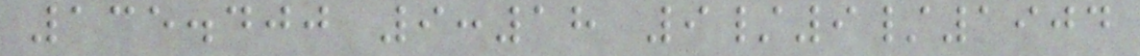135.400 9:18 9/9/1904
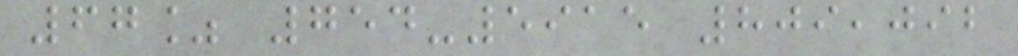67% 754-5915 809,092
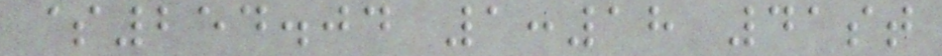$254.04 1:18 41st
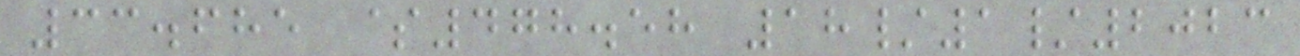33.685 $478.58 18/1/2023
